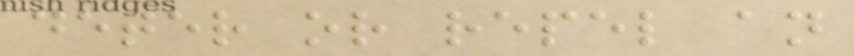deter or repel an
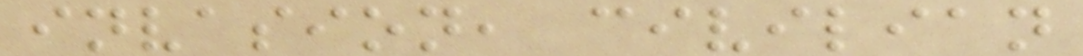invasion, civilian
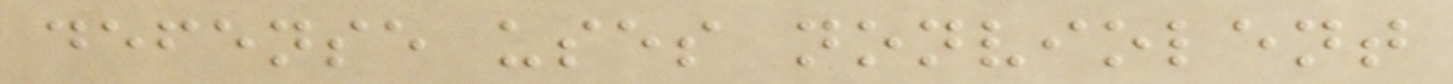defense uses nonviolent
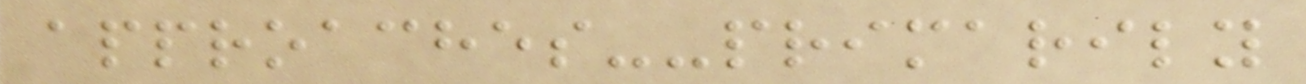approaches--primarily
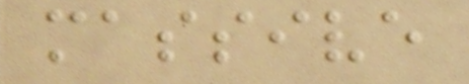massive
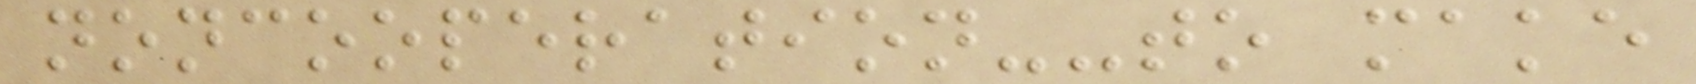noncooperation--to make
